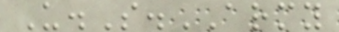U.S.ARMY
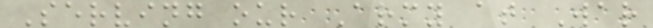Serving our Army at War
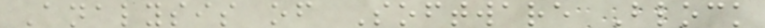Analysis of Software Block
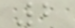2
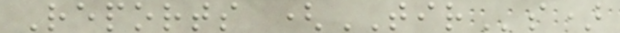Reports (TIRs)
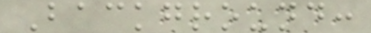Background:
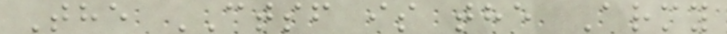The CTSF is the Army
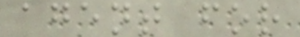agent for
